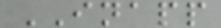INAPP
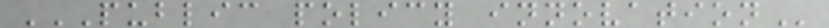PUBLIC POLICY INNOVATION
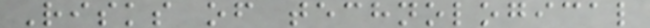Risks of technological
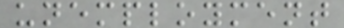unemployment
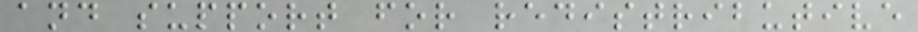and support for redistributive
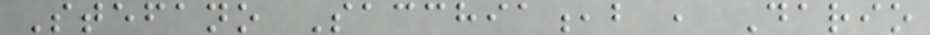Stefano Sacchia,b , Dario
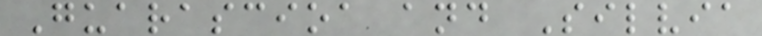Guarascioa and Silvia
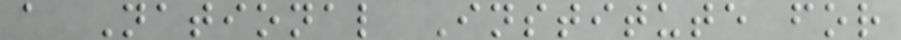a National Institute for
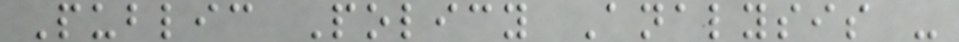Public Policy Analysis -
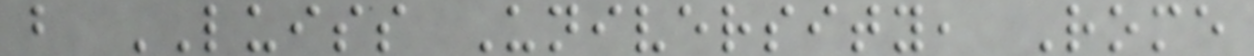b LUISS University, Rome
